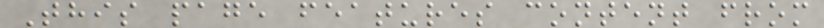This page features content from
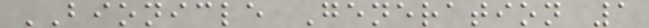BIONICLE Generation 1
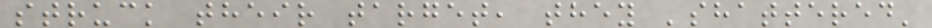struck their target, they 'shattered'
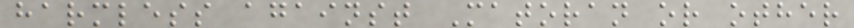harmless against Matoran or other
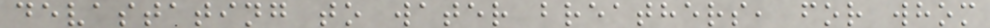devastating to water breathers, for whom
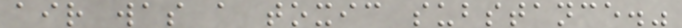air was a toxic substance."
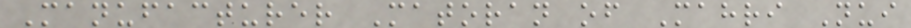Manufacturer Matoran of Mahri Nui
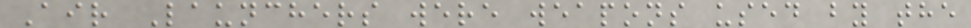Air Launchers were weapons used by the
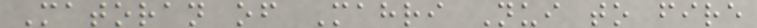Matoran of Mahri Nui to fire
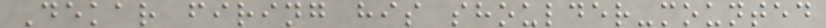Dekar firing his shoulder-mounted
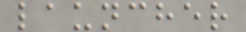launcher
